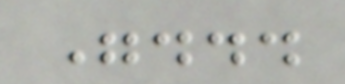"...
